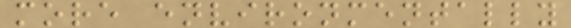more environmentally
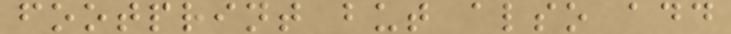footprint but also add
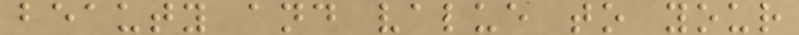beauty and value to your
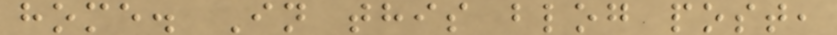home. In this blog post,
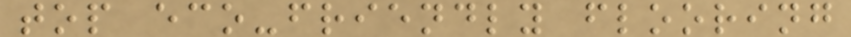top eco-friendly flooring
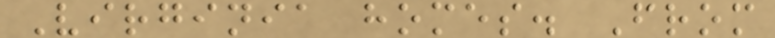Virginia homes. From
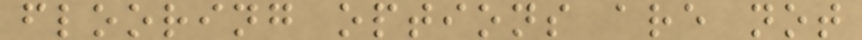flooring options are not
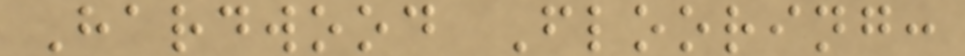Hardwood Flooring:
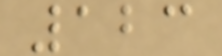123
